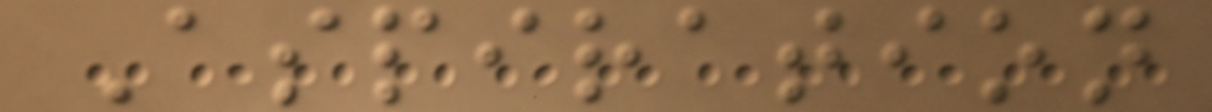Aspiration
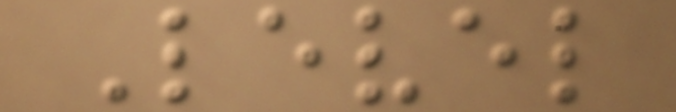Level
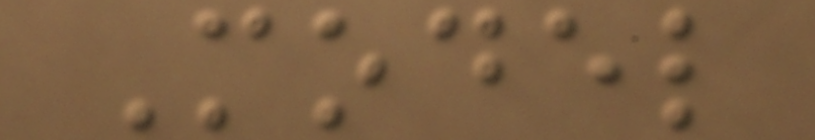Model
